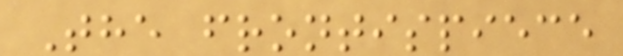The frontispiece
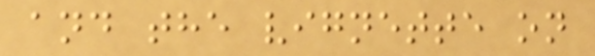and the vignette on
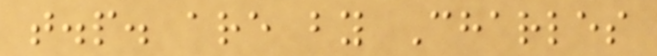t.p. are by Charles
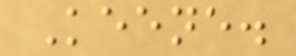Keene.
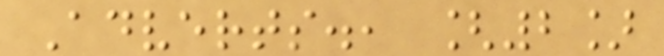Adverts., [2]
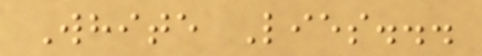White Lies...
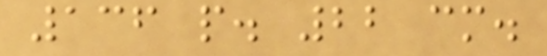136 p. 22 cm.
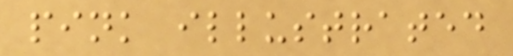pink illustrated
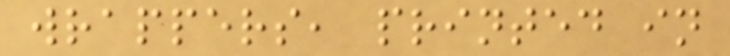wrappers, printed in
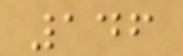146
